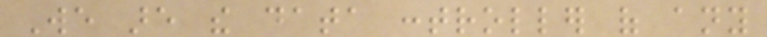We are the data controller of any
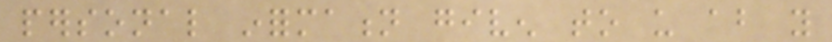personal information given to us about you
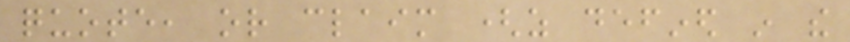quote, or claim (as defined in the
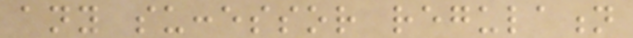any successor regulation
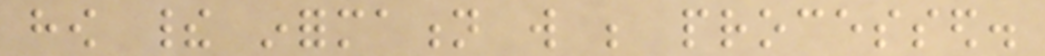how their information will be processed.
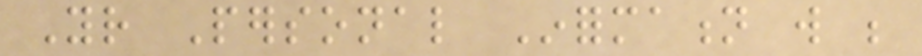Your Personal Information will be
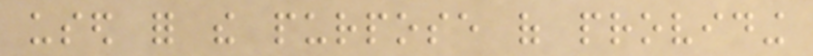used for the purpose of providing
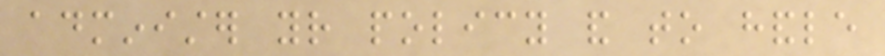administer your policy and to handle
